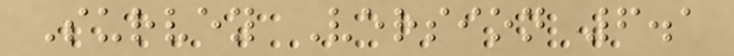Survey Version 6.1
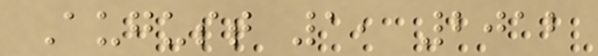August 1, 2012
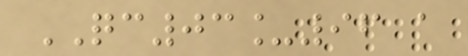QC03_96 a
